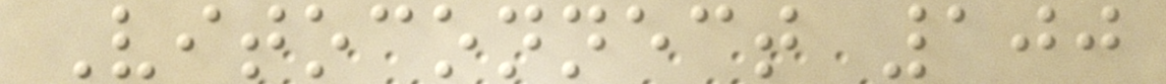Vitoconnect 100
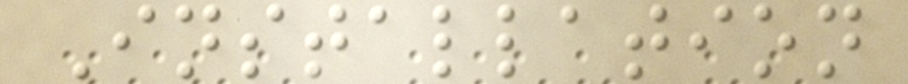Installation
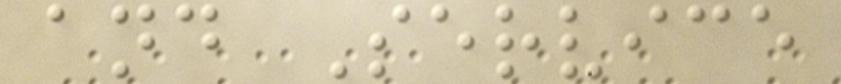and Service
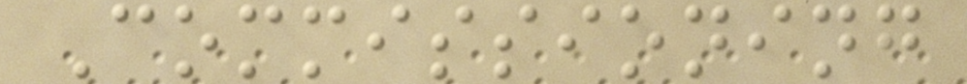Commissioning
